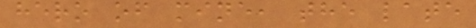hero of mine, the late
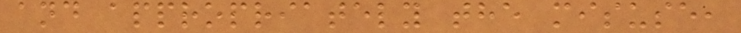and appropriately the misuse,
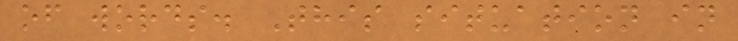of words. This situation in
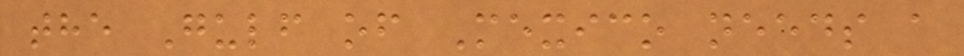the Gulf of Mexico needs a
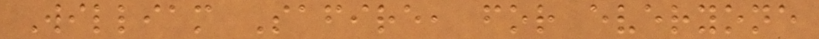William Safire, for everyone
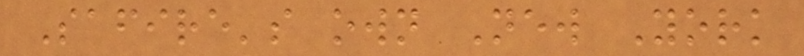Safire's own New York
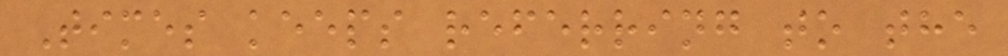Times keeps referring to the
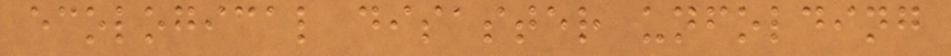ecological disaster unfolding
